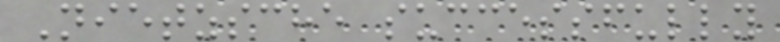Nietzsche successfully
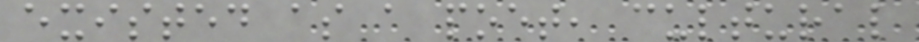existed as a poet, cultural
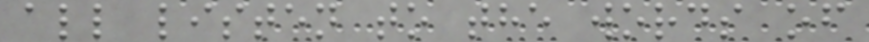all listen to the words of
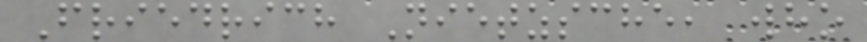Friedrich Nietzsche, who
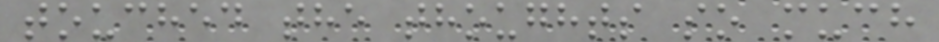touched the thoughts so much
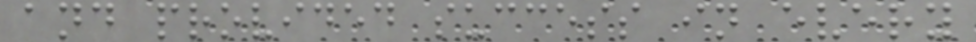and provided success in every
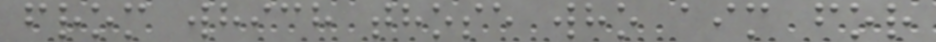from which those who aim for
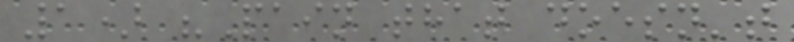1) "Pain that doesn't
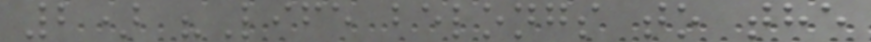2) "Life belongs to the
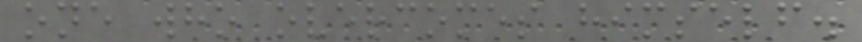one who overcomes himself.
